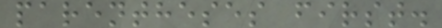parentheses first.
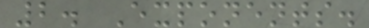2. Exponents.
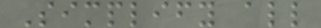Simplify all
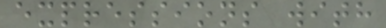expressions with
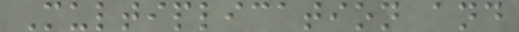Multiplication and
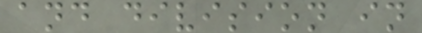and division in
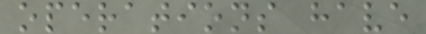operations have
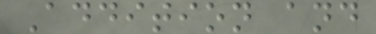Addition and
